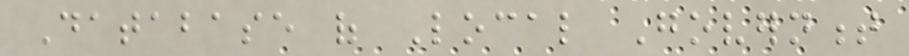Database of Local Government
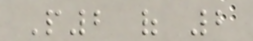P2 of 2
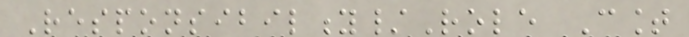Responsibility/Role Count
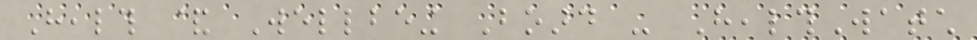Health & Wellbeing Board - HealthWatch
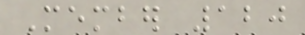Member 120
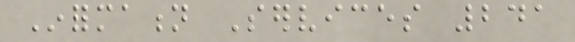Information Services 241
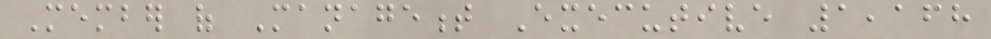Member of Management Executive 1,168
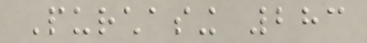Purchasing 283
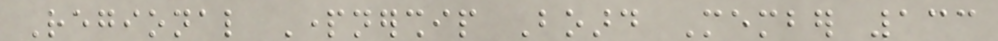Regional Partnership Board Member 133
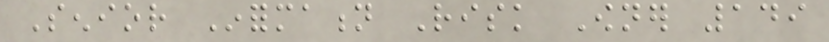Senior Information Risk Owner 149
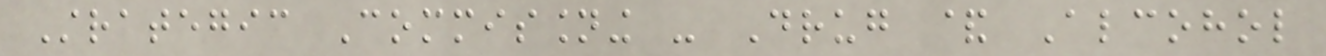Strategic Commissioning - Drug & Alcohol
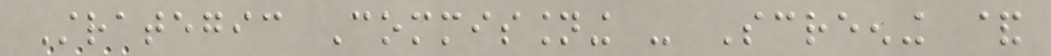Strategic Commissioning - Screening &
